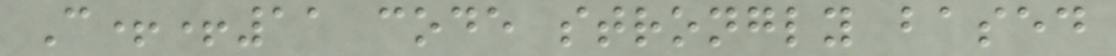C++11 code strongly based
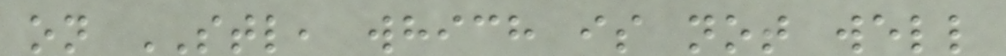on STL, which is not well
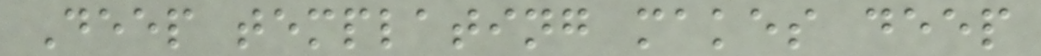Deep templating makes deep
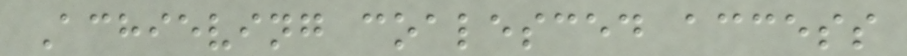Achieving coalesced access
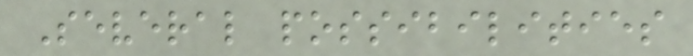Several possibilities
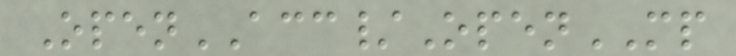OpenACC/OpenMP
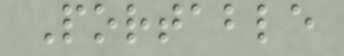Portable
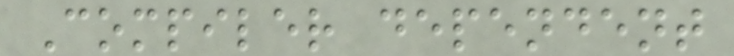Compiler dependent
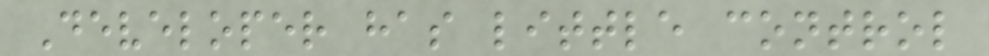Developer has little control
